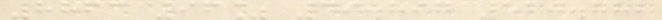8863 96% 49.897 520.782
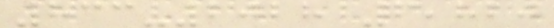833-2028 6,820
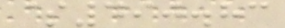$490.83
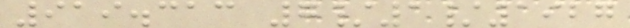919.313 7/1/1927
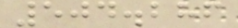504.286
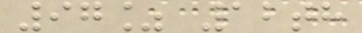97% 12th
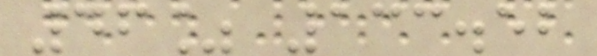46% 133.52
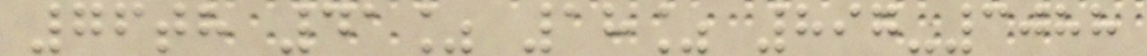76th 41% 18% 897-3088
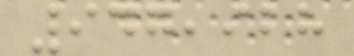947,928
